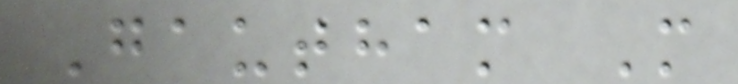Gautham M
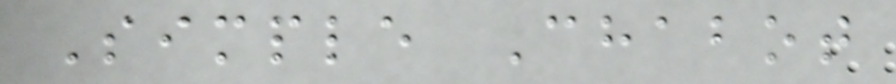Simple Chabot
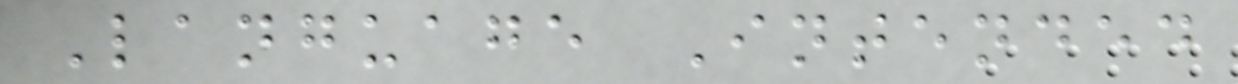Language Intended
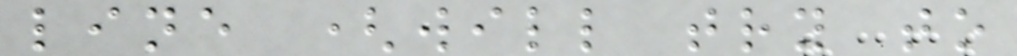line (will try to
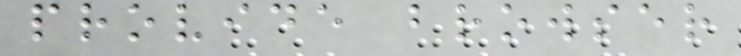provide browser
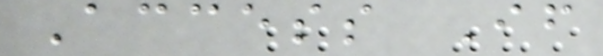Access If
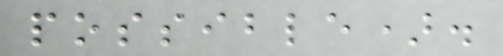possible).
